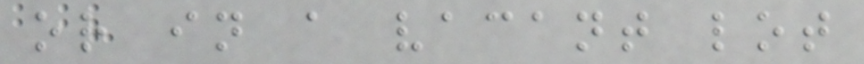or in a vacant lot
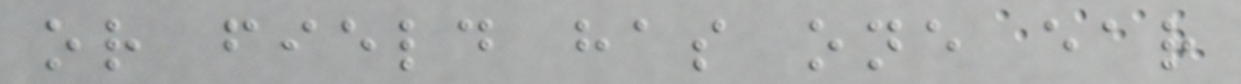or field has one ear
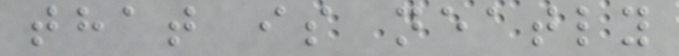that is neatly
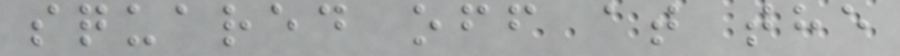squared off at the
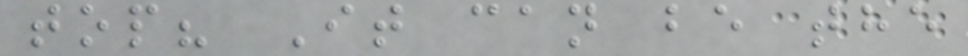top? It can be the
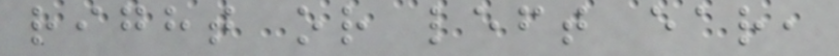right or left ear,
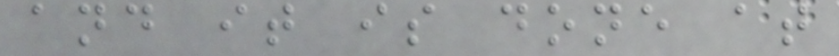and it is done at
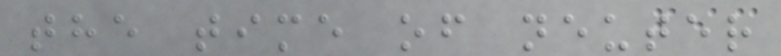the time of neuter
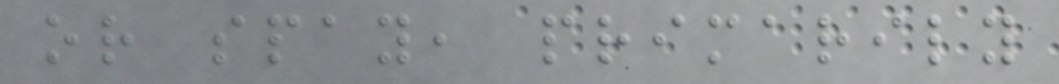or spay, primarily
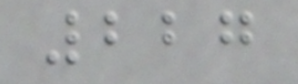227
